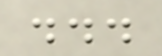...
